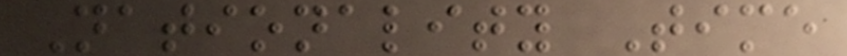Nationality Time
